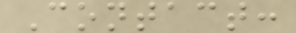Contact:
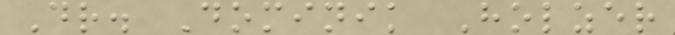Dr. Dominik Holzer
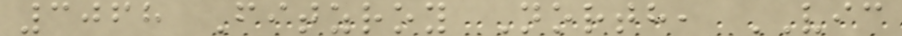3068 Fitzroy North, VIC
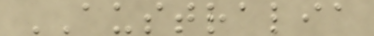AUSTRALIA
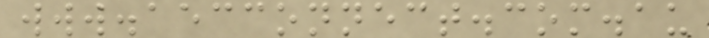www.aecconnect.com.au
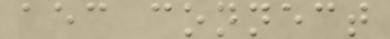aec connect
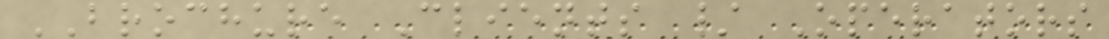BROCHURE Clients / Operators
